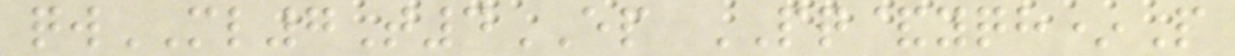qwML7T4EP PQ&yqh*P
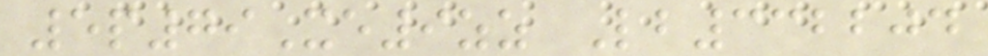5p79Xe9zz Lb332204
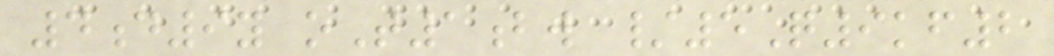4d9y oT1bw /5Q9kf2
